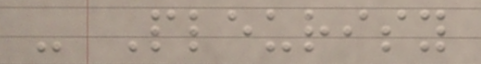- Pleurisy
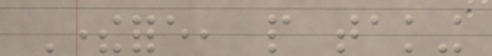Therefore, people taking
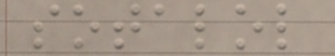sotalol
